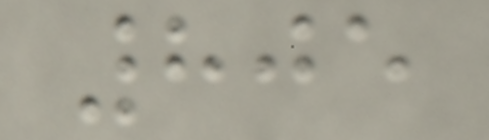805
